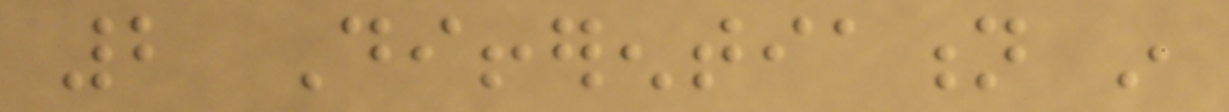2 Differentiation in
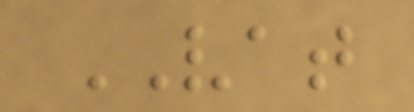VAT
